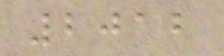2012
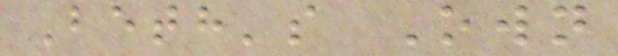Beth's Own
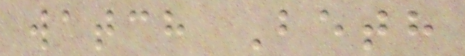watch Beth
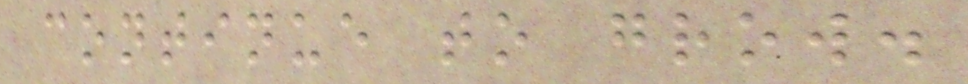continue to grow.
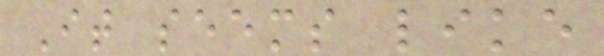It seems like
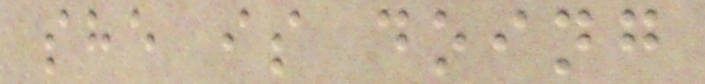she is doing
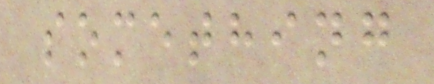something
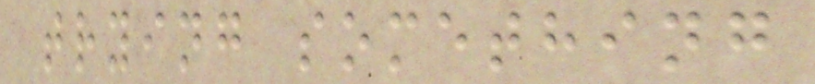trying something
